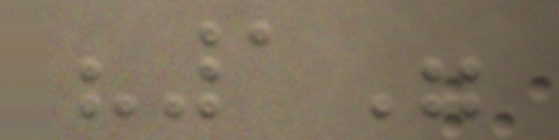"1"
